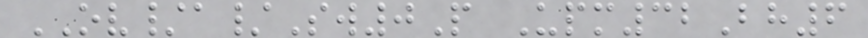OV/a/Sw0P Upm32Bh6
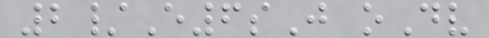2/E6sJ oDv
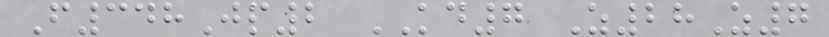F348Jp2 KD7 Z28Z7
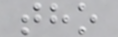tho
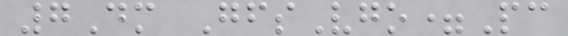7Dm GfsVgo=Pc
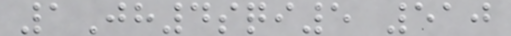1Jh4sqi5 510
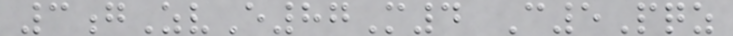3gZvE87M4 C5Pqz
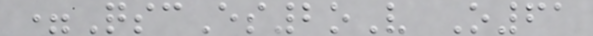=QscEs2oV O61
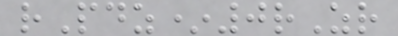rPdz*0rZr
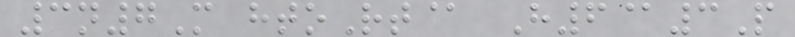3n7M htoRt@ H6@3P
